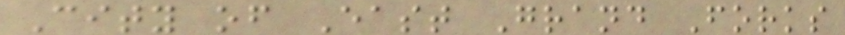City of East Grand Forks
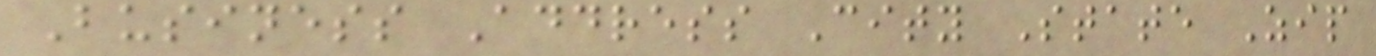Business Address City State Zip
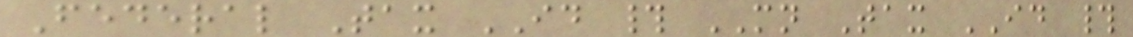Federal Tax ID # MN Tax ID #
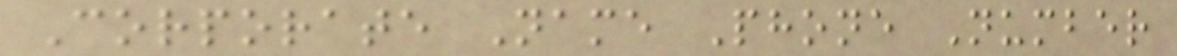Corporate Name Phone Number
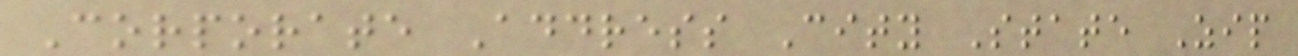Corporate Address City State Zip
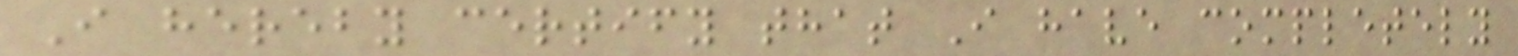I hereby certify that I have completely
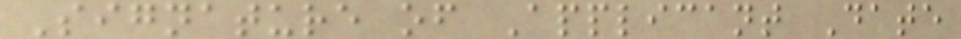Signature of Applicant Date
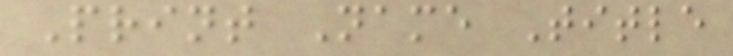Print Name Title
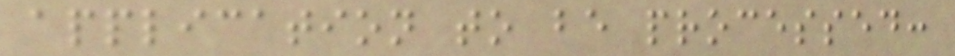application to be processed:
